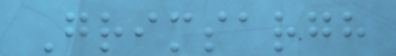Grimsargh
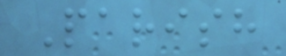Parish
